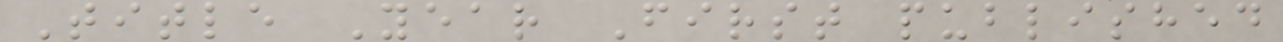Title Year First published
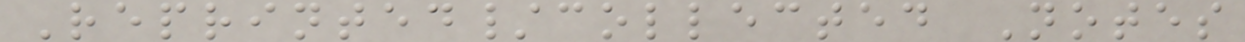Reprinted/collected Notes
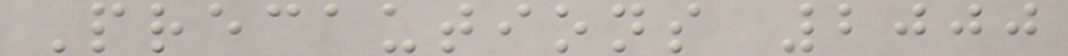Precautions 2000
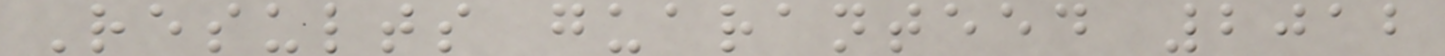Results guaranteed 2012
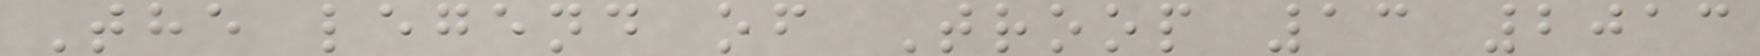The legend of Troop 13 2013
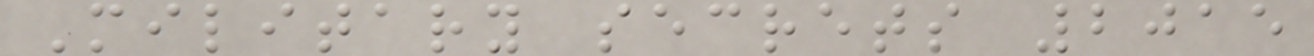Military secrets 2015
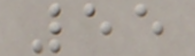55
